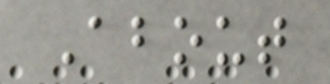About
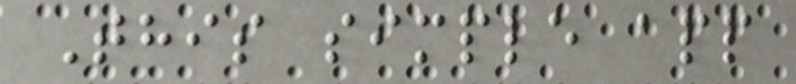This simple app
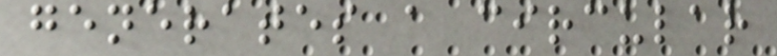generates a circular
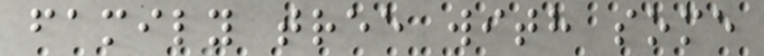family tree with some
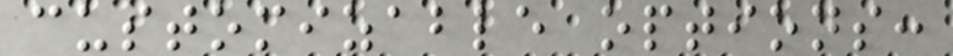customizable options:
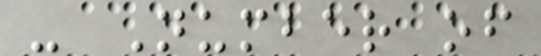- Number of
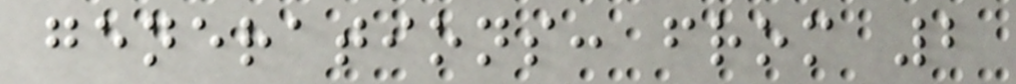generations: from 2
